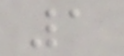1
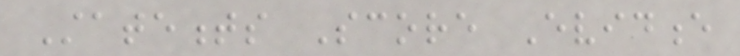Statements Score Evidence
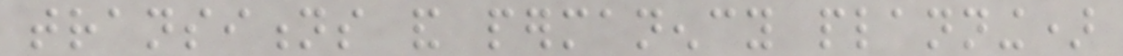transitions and permanency planning)
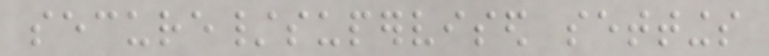secure/supervised settings
